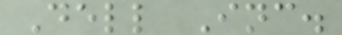Dell Inc.
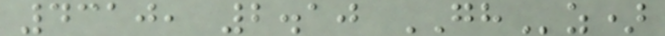4310, 2.10 GHz)
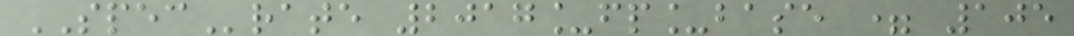SPECrate 2017_fp_base = 105
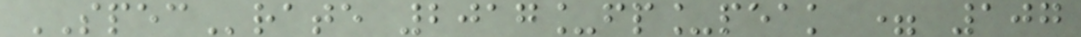SPECrate 2017_fp_peak = 107
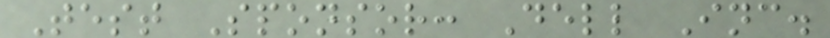Test Sponsor: Dell Inc.
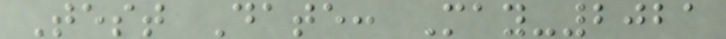Test Date: May-2021
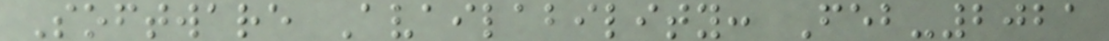Software Availability: Feb-2021
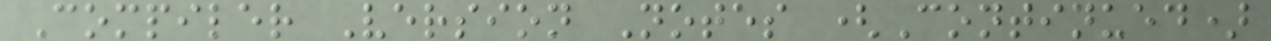Compiler Version Notes (Continued)
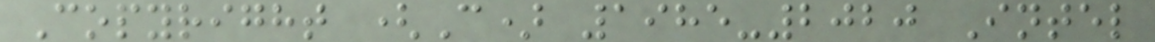Copyright (C) 1985-2020 Intel
